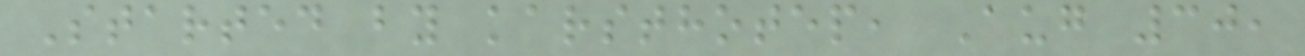Started by karsthotep, Aug 30,
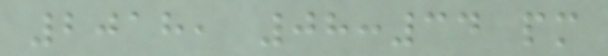2018, 08:34 pm
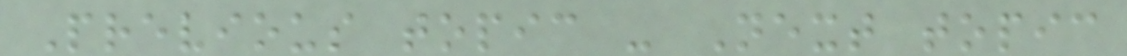Previous topic - Next topic
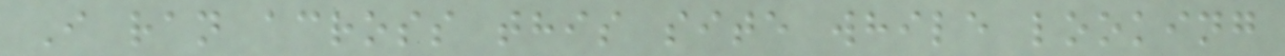I ran across this site while looking
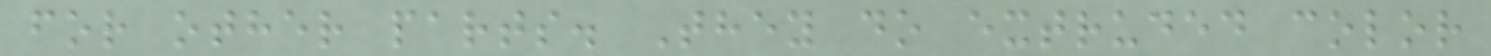for other parts. They do extruded color
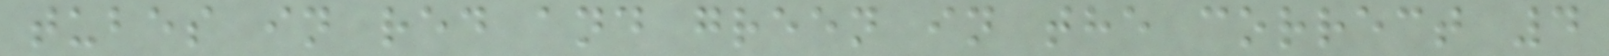tubes in red and green in the correct 4
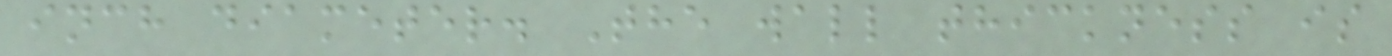inch diameter. The wall thickness is
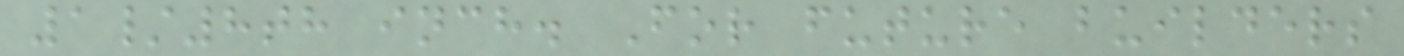1/8th inch. For future builders
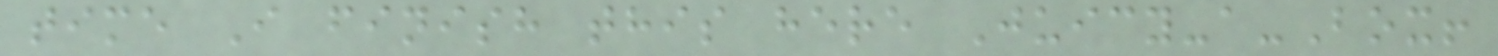time I finish this here Juicy-a-Box!
